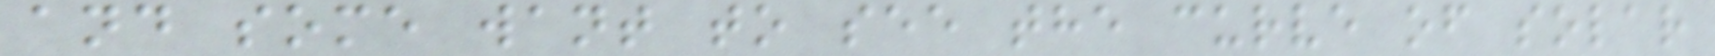and some want to see the curve of solar
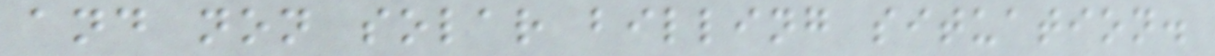and non solar billing situation.
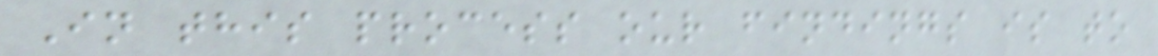In this process our findings is to
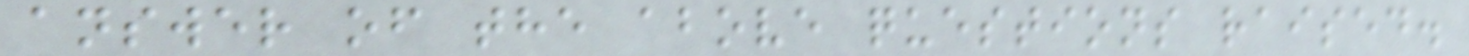answer of the above questions raised.
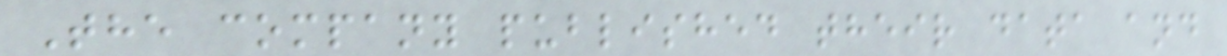The company published their data and
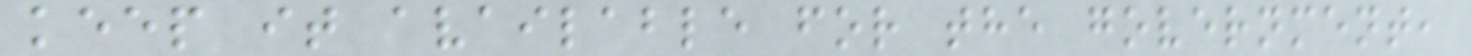keep it available for the government,
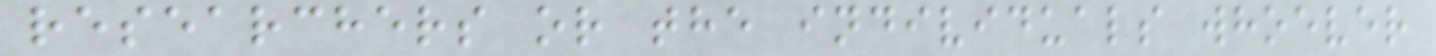researchers or the individuals whoever
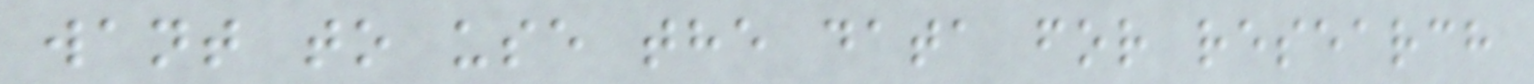want to use the data for research
